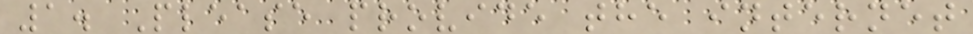1. Please provide the internet
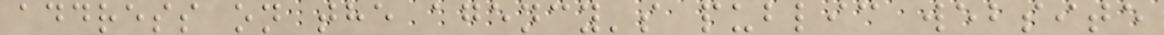address on the agency's public website
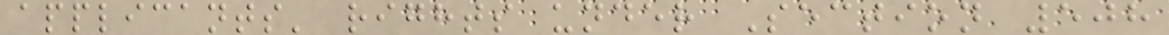applicants' rights under Section 508
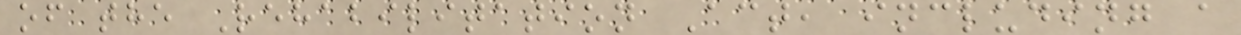of the Rehabilitation Act, including a
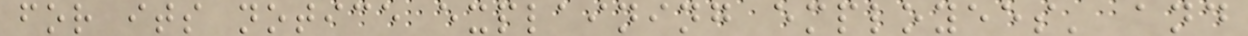for its notice explaining employees' and
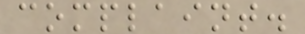complaint.
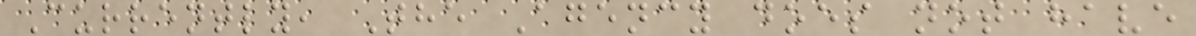Currently, The Agency does not have
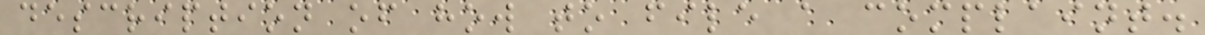description of how to file a complaint.
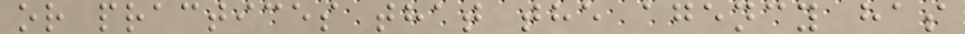or practices that the agency has
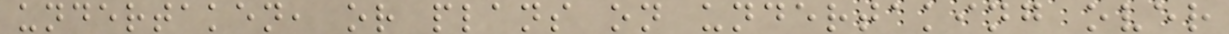undertaken, or plans on undertaking over
